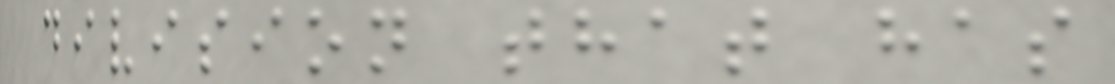division that has
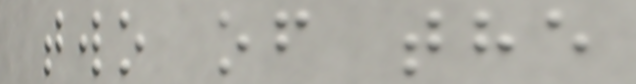two of the
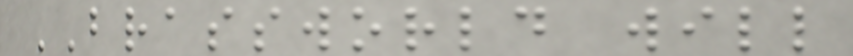BRASSWORLD will
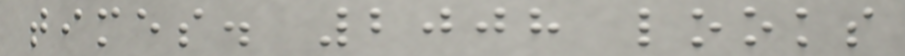times. 2008 looks
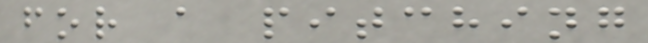for a pitching
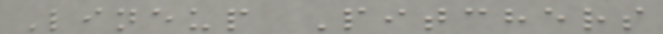Lineup Pitchers
